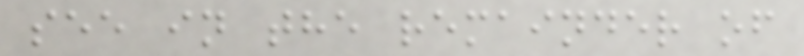see in the remainder of
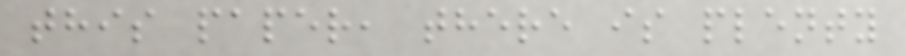this paper, there is plenty
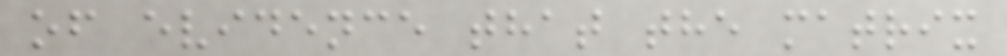of evidence that the matrix
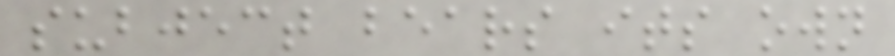subject bears its own
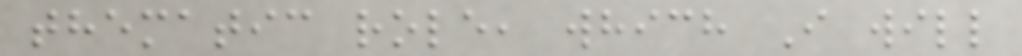thematic role, which I will
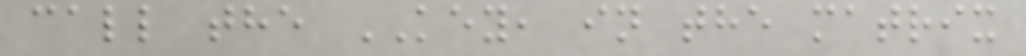call the KEY, in the matrix
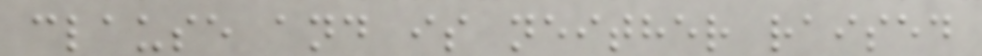clause and is neither raised
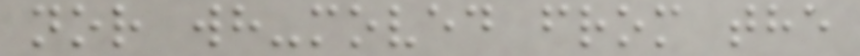nor wh-moved from the
